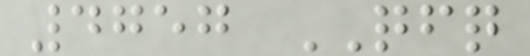4757 QFQ
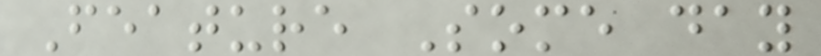Feature Some day
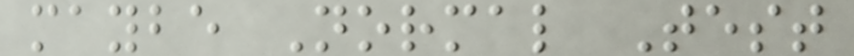maybe Normal Test
